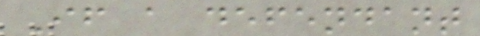If a defendant
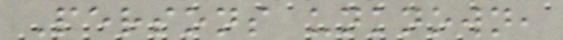Persons unknown,
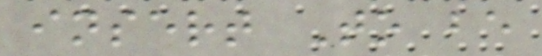insert To be
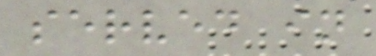served in
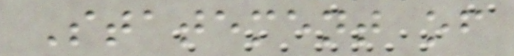Statement of
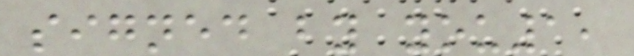signed by you1,
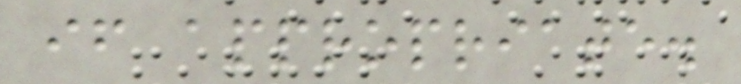if appropriate.
